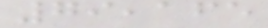79,165
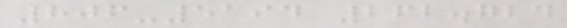806-5194 262.724
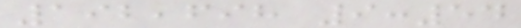192,698 9:54
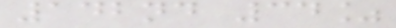142nd 34%
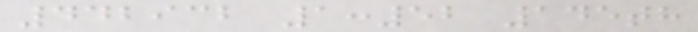442932 1:52 145th
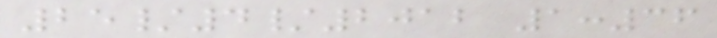25/4/2012 1:36
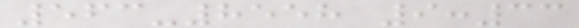563-8558 9:33
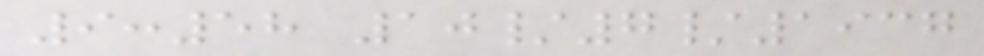9:58 10/7/1937
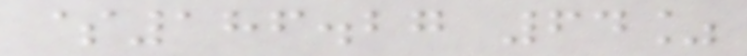$186.27 64%
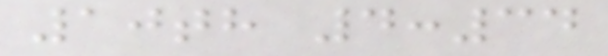10th 4:34
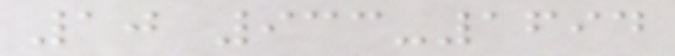10 933-1694
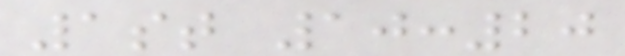1st 10:20
